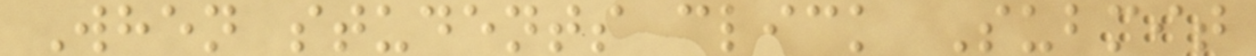When students click Submit
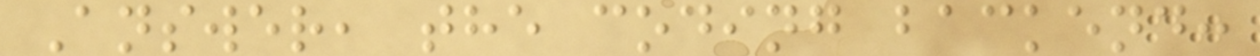Answer, the coding backend:
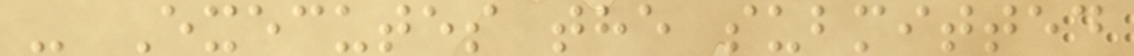- Executes the submitted
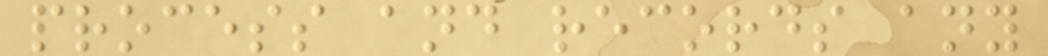process and records any
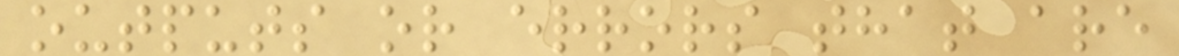outputs or errors that are
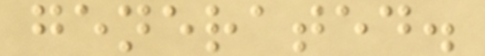generated.
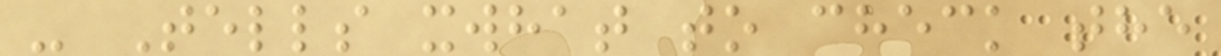- Tells xwhat to check the
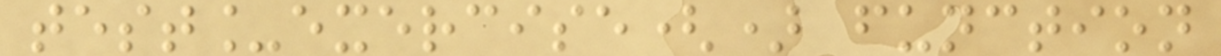test_exercise() function
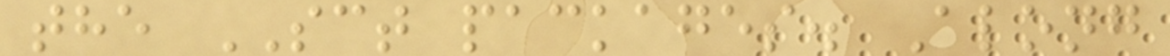the SCT packages. Along
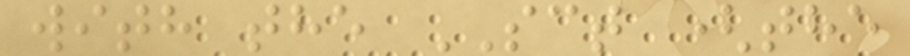with the SCT (the
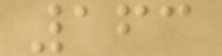163
